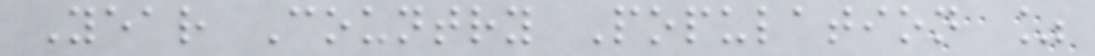Year Country Population %
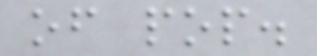of pop.
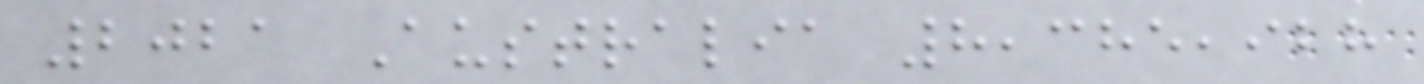2021 Australia 8,385,928
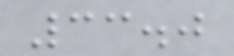33.0
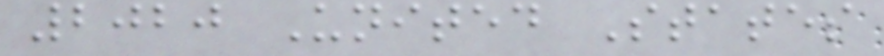2020 United States
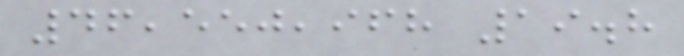46,550,968 19.8
